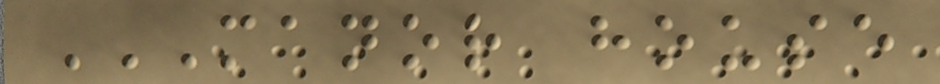MANOR HOUSE
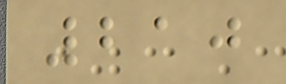210
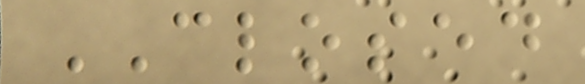CLOSED
